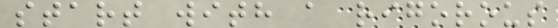start with a rigorous
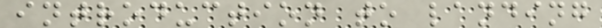introduction to landing
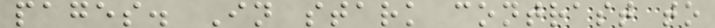pages. In stark contrast to
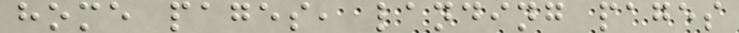home pages, landing pages
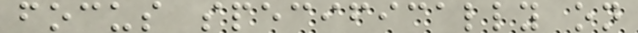focus specifically on
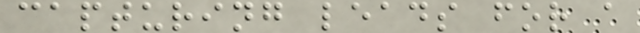capturing leads for a
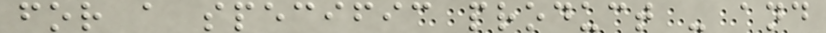for a specific product - and
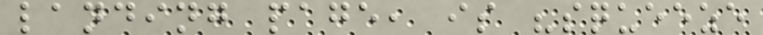landing page, is "squeeze
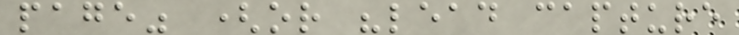page" (or "lead capture
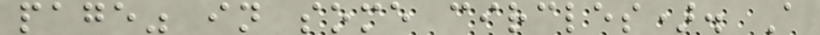page" in some circles). A
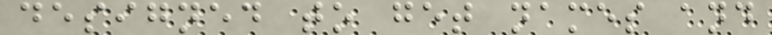designed to get names and
